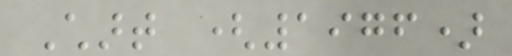Chart (1976)
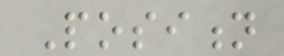Position
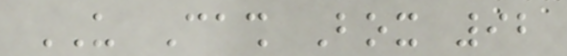US Cash Box 92
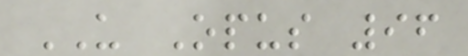US Opus 96
